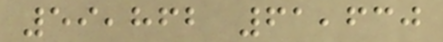59,862 61,630
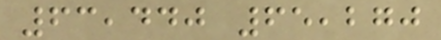63,440 65,270
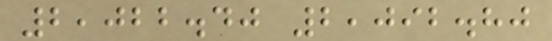2,022.40 2,092.80
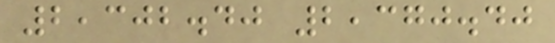2,302.40 2,370.40
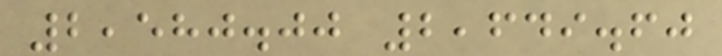2,580.00 2,649.60
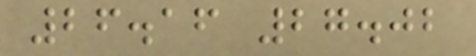26.16 27.02
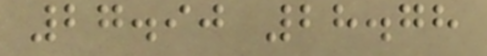27.90 28.78
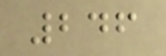246
